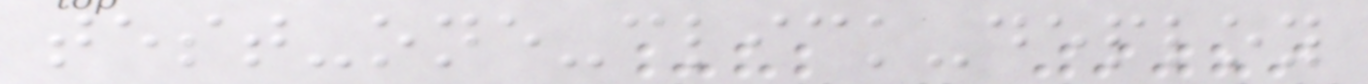test-one-click-deploy
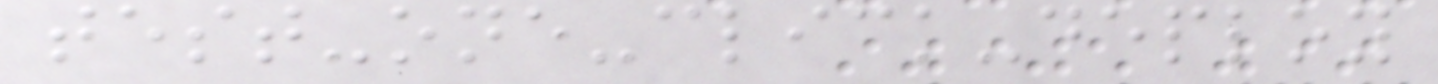test-one-click-deploy
